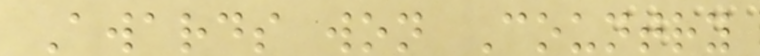Awards won Country
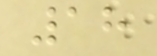18
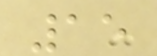15
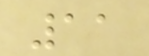11
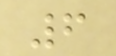6
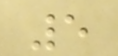5
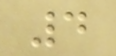4
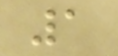1
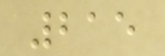215
